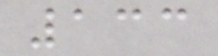133
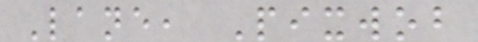Lane, Pixwob
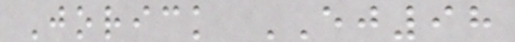Jorick EJ98
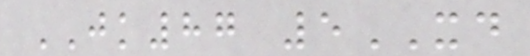JK87 5XD
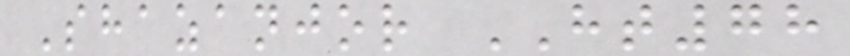Shazanjor HT78
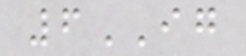6IG
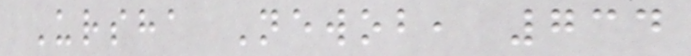Ursha Newob, 734
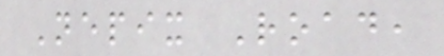Nepix Road,
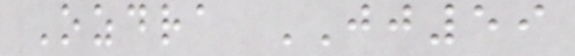Ozdra JJ59
